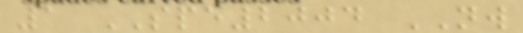1 SPE2004 NW
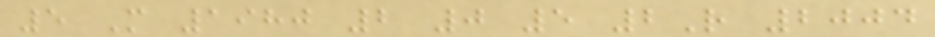5 M 1980 2 0 5 2R 2004
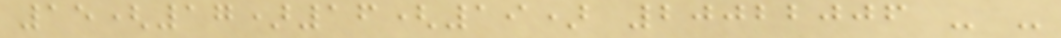15(17)16(19) 20022006 - -
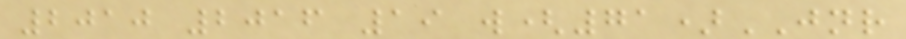2010 2016 19 w(71)JNR
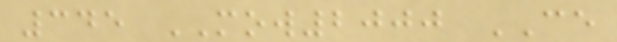345 MOW2000 CE
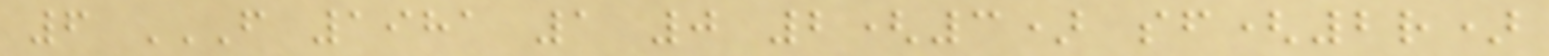6 F 1981 1 0 2(3) SF(2R)
